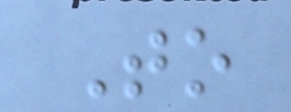To
